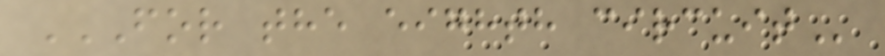FOR THE EIGHTH CIRCUIT
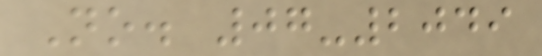No. 07-2049
